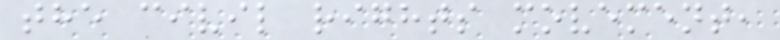the civil rights movement,
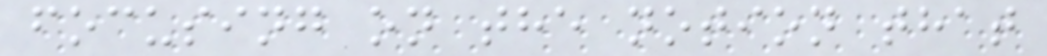focusing on the notion that
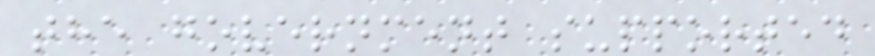the government supported
